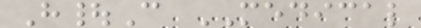H|C MEDICAL
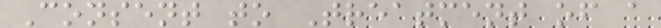Consent to Treatment of a
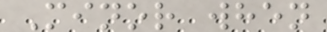Minor when
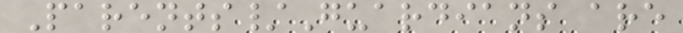Parents/Guardians are
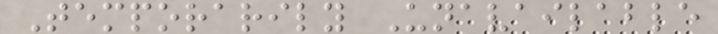Temporarily Unavailable
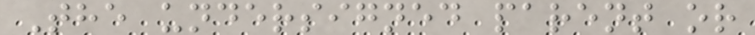The undersigned parent or
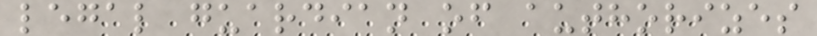legal guardian of authorizes
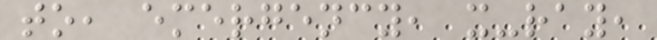to, emergency, x-ray,
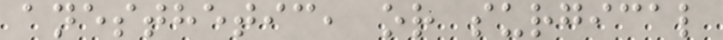anesthetic, or surgical
